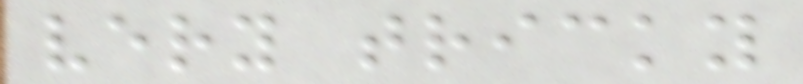very tricky
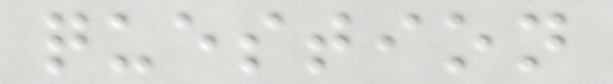question
